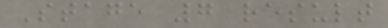Stage 7 result
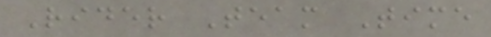Rider Team Time
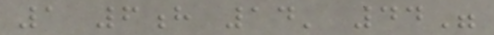1 6h 14' 44"
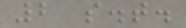2 s.t.
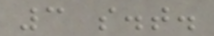3 s.t.
